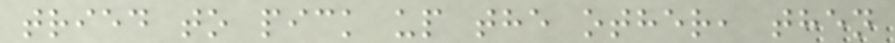tried to pick up the other, then
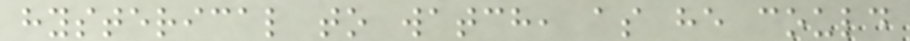hysterical to watch, as he could
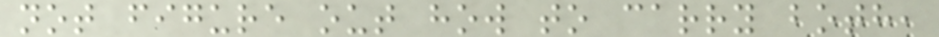not figure out how to carry both,
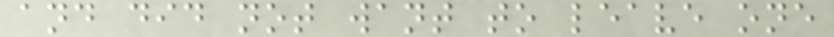and did not want to leave one
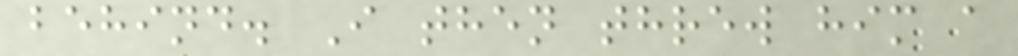behind. I then threw him a
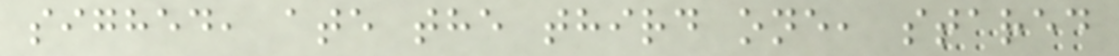sighed, ate the third one, stared
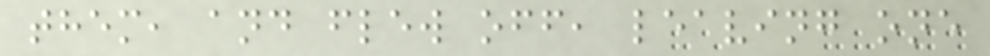them, and flew off, leaving one
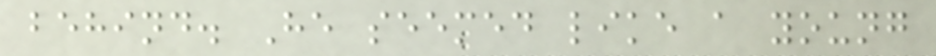behind. He seemed like a young
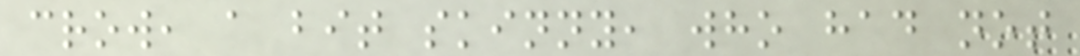crow, a bit skinny, who had not
